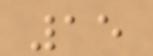15
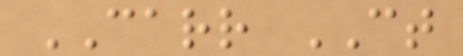CARR CT
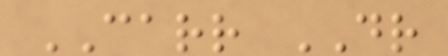CARR DR
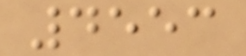4553
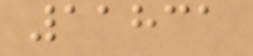11831
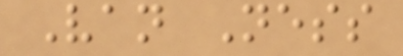Van Ness
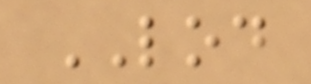LOD
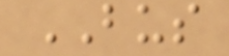BUS
